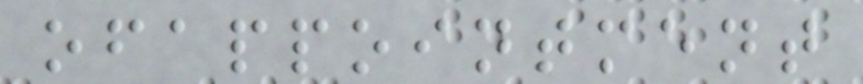ofappointment
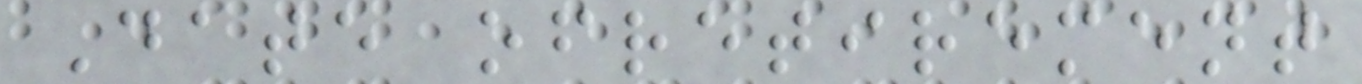Date ofretirement
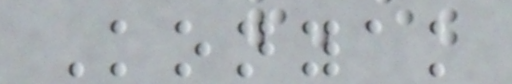Konyak
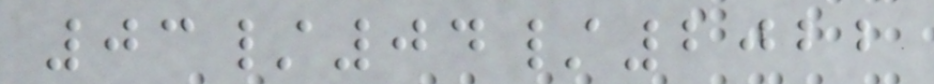03/04/2022
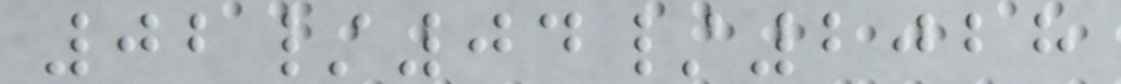02/04/2028
